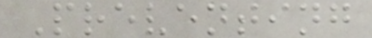Preventing
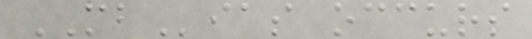MBias occurs
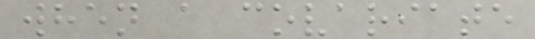when a covariate
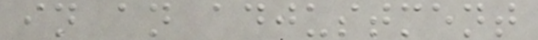in an adjustment
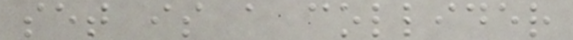set is a collider
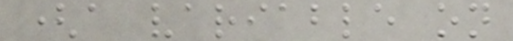(a variable on
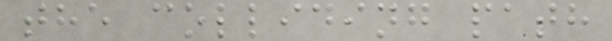the colliding path
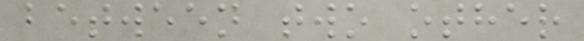between two other
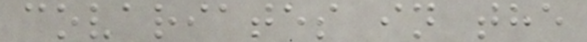covariates in the
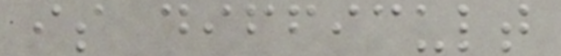is difficult
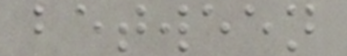between
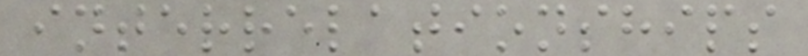interrelationships
